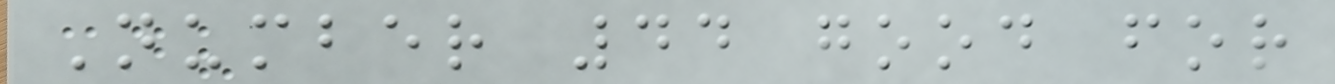Number 44 good for
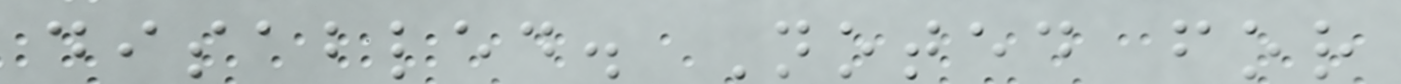disabled. Noted for
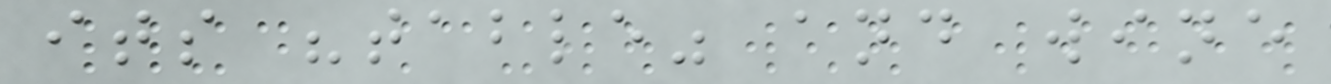its "table" and wine
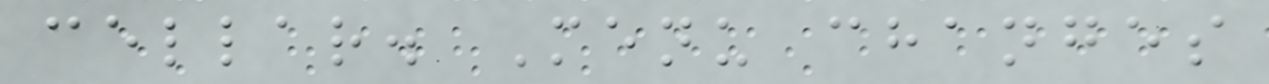cellar. Menu changes
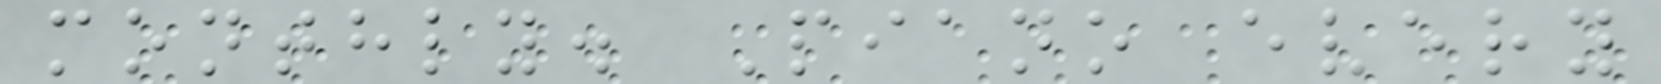monthly. Piano every
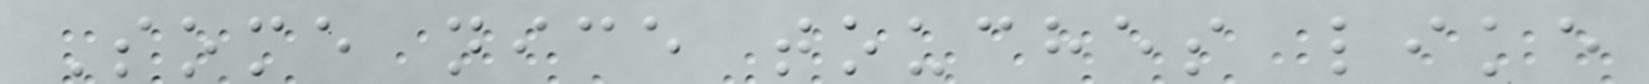Some nice touches like
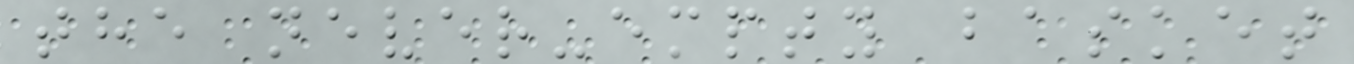the never-empty basket
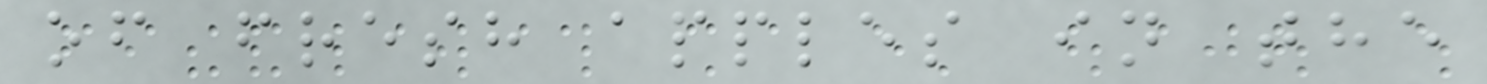of fresh apples in the
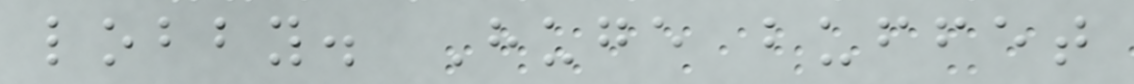lobby. Huge buffet
